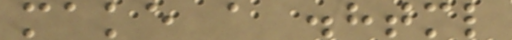make a .html
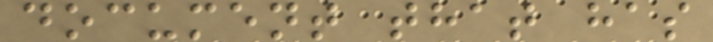document that has
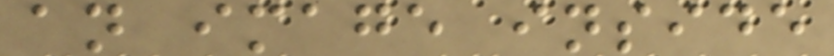an image inside
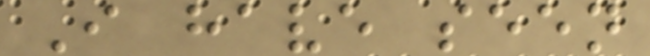I have seen
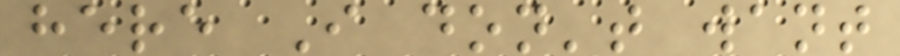here I don't want
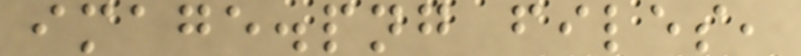image.png files,
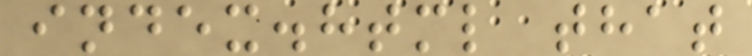index.html that
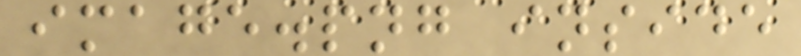image.png inside
